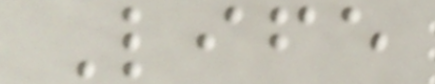Life
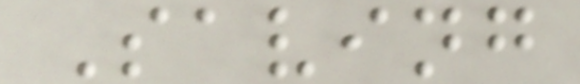Saving
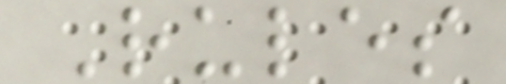Rules
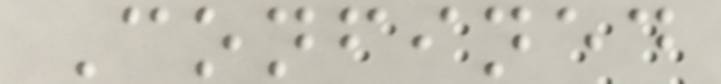Confined
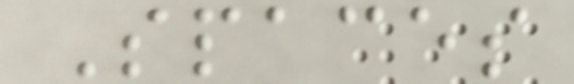Spaces
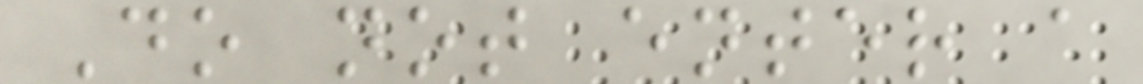Do not enter a
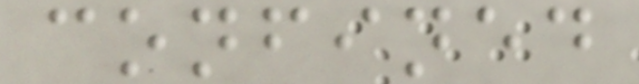confined
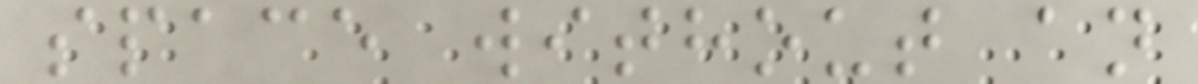space without an
